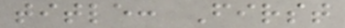title: First
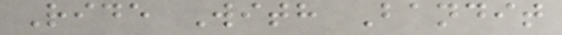Ride With Bandit
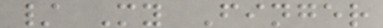/ My Finger
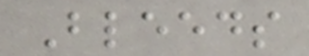Bleeds
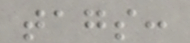tags:
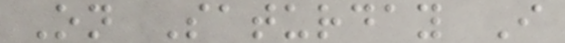On Saturday I
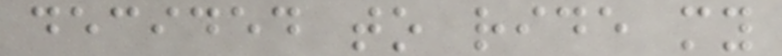decided to ride my
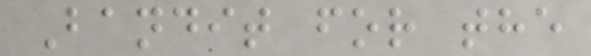Bandit for the
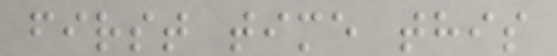first time this
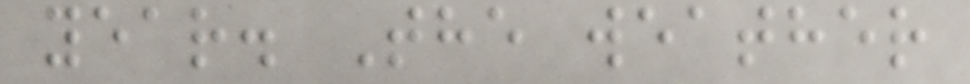year. The weather
